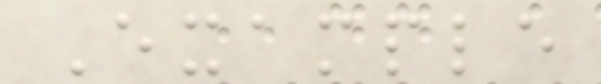Example
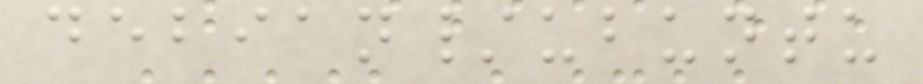debian/ubuntu
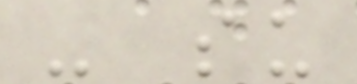- su
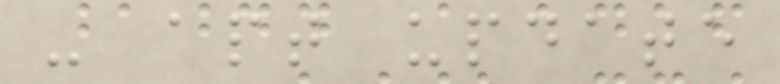- apt update
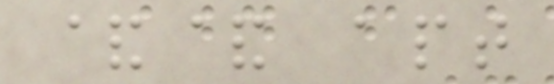&& apt
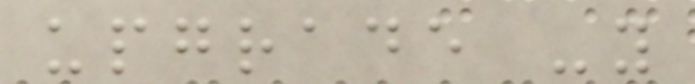upgrade -y
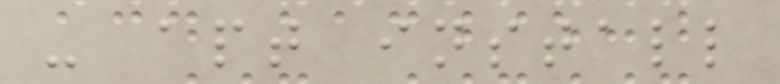- apt install
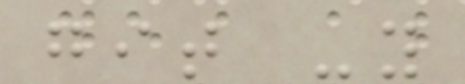git -y
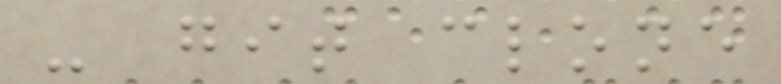- git clone
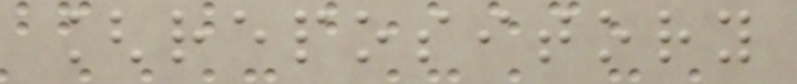[repository
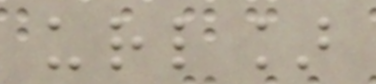url]
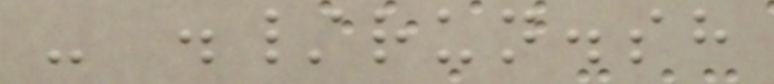- ./run.sh
